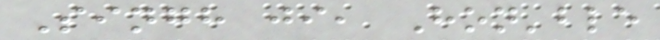Singh ji, Hon'ble
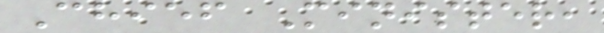Chief Minister,
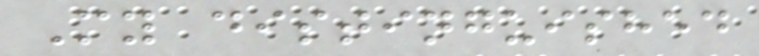My distinguished
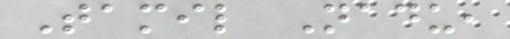Tamil Nadu,
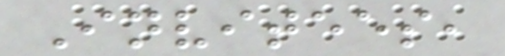Invitees,
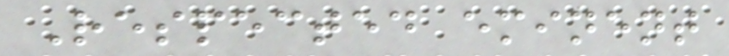Respected eminent
